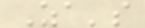Za's
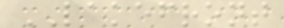LAKEFRONT
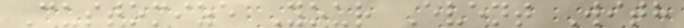Customize Your Event With
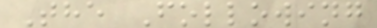The Following
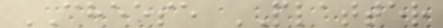CHEESE PLATTER
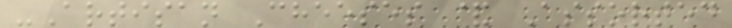-Artisan Cheeses & Assorted
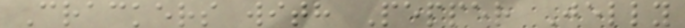Crackers with Pepper Jelly
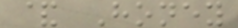& Honey
